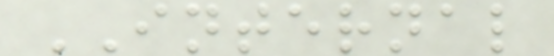INTERNAL
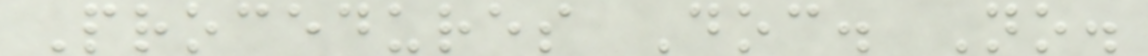Procedures Doc. No.
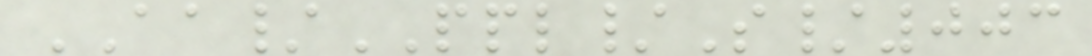AA/PPL/S/003
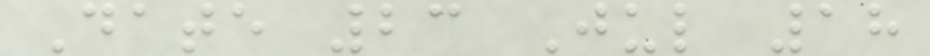Date 23 Jul 18
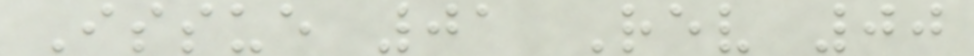Issue 01 Rev 00
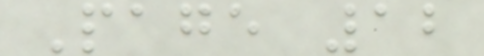Page 12
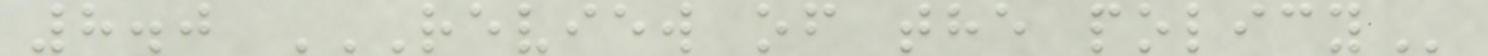8.0 REVIEW OF THE POLICY
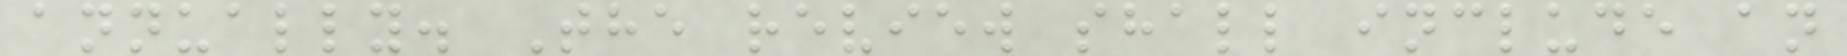annually. The review shall include an
